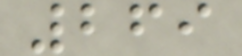269
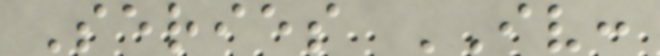Series IV:
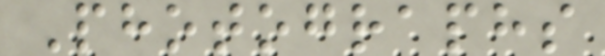Photographs
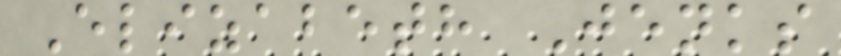Elizabeth Jenks
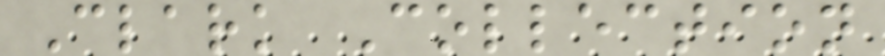Clark Collection
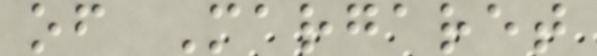of Margaret
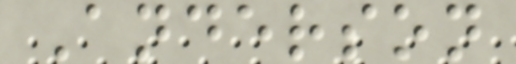Anderson
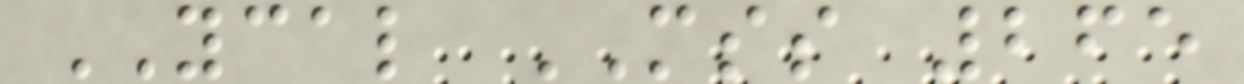YCAL MSS 265
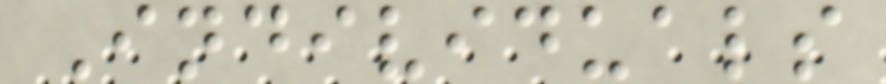Individuals
